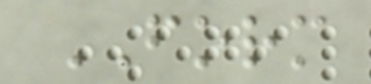FORM
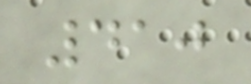410
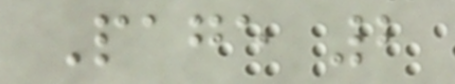Page 2
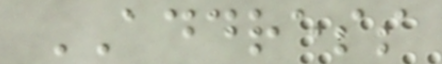ADDRESS
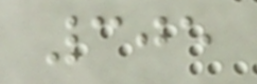305
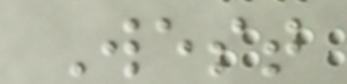West
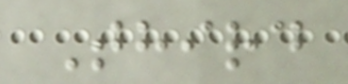Third
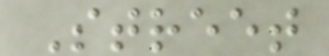Street
